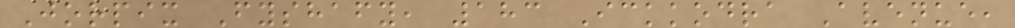Jorpix Fyshafy, 183 Ickkodra Avenue,
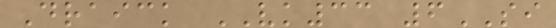Draick VK33 6SI
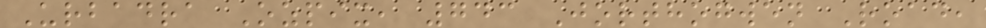Urbadra Ozpix, 743 Jorthogwen Road,
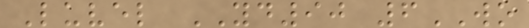Luvel YD90 6WO
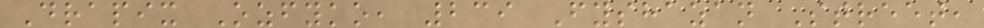Drapix Ozfyko, 239 Fyshazan Street,
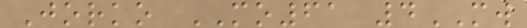Jorko MO61 4MW
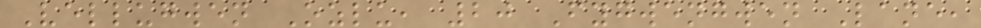Vellugwen Ozlu, 20 Fygwengwen Lane,
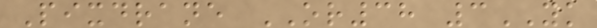Pixdrane OR38 3YK
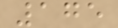175
